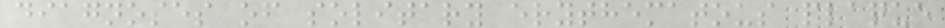diagnoses of solitary erythematous plaque
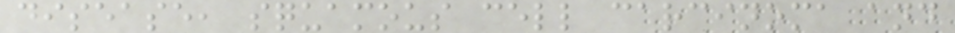disease, squamous cell carcinoma and
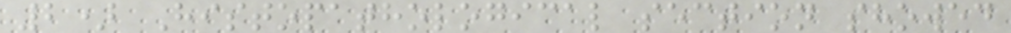2) Histopathological section showed
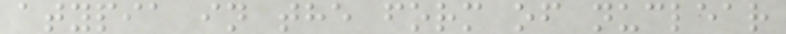atypia in the form of nuclear
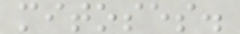mitoses.
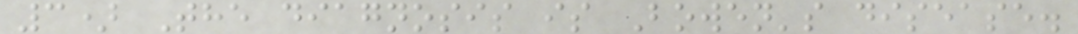3) The diagnosis is Bowen's disease.
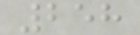258
